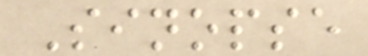Sinopse
